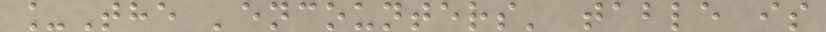_The 'encounters' table is
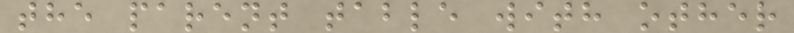the parent table with other
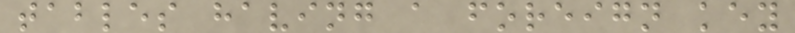tables having a foreign key
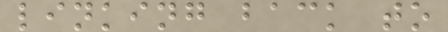linking back to
